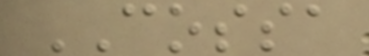COSSA
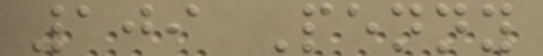109 Penny
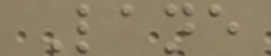Lane
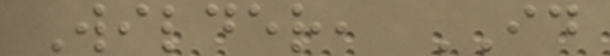Wilder, ID
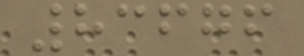83676
